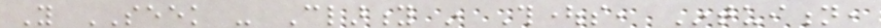You SEEK - Clarity in Thoughts, Intuition,
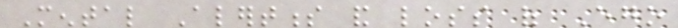Mental Alertness and loss of Ego
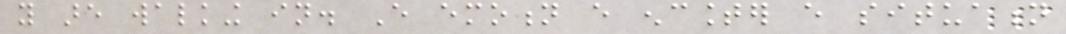you are walking in. Every emotion every encounter every situation
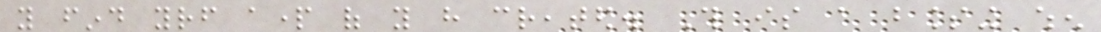you find yourself apart of you have created. This is a blessing when
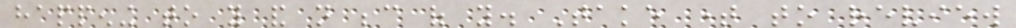happening to you and not because of you. Take time to review
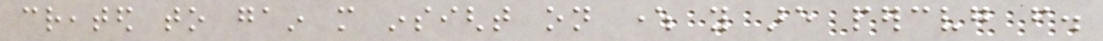created to gain more insight on where you are perceiving from.
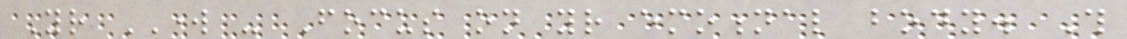Your WORK - Focus on your emotional body. This
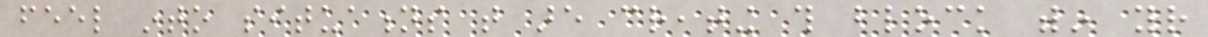feel into situations that are creating this block within your
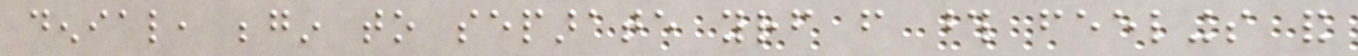denial, begin to separate yourself from those feelings and
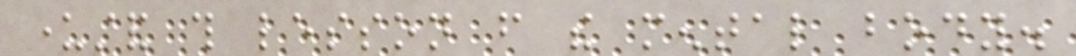understand this lesson from the mental body.
